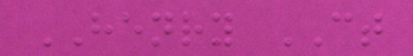HENRY CT
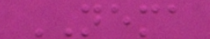NEMA
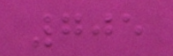705
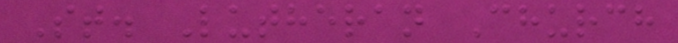St. Lutheran Church
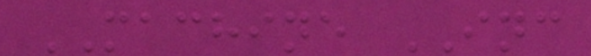MACHINE INC
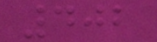402
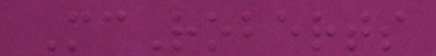McRoberts
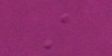A
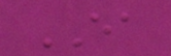EA
